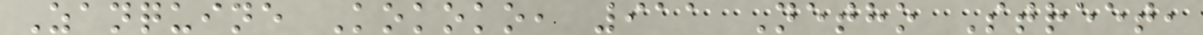Zanquine Kokoko, 911 Netho Street,
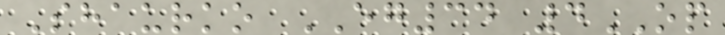Shaurko EG34 4OP
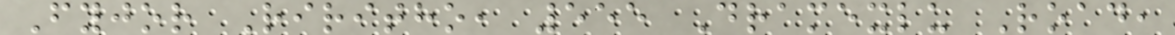Fyjor Riritho, 555 Dramexlu Road,
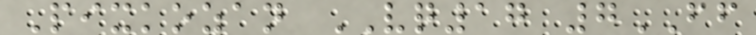Pixkozan VQ17 7FF
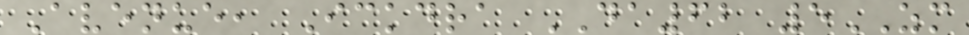Avenue, Ickdra DA62 5ZM
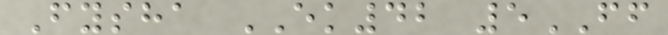Fysha EK42 5FF
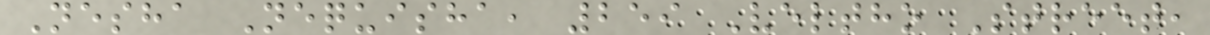Nesha Nequisha, 259 Veltho Street,
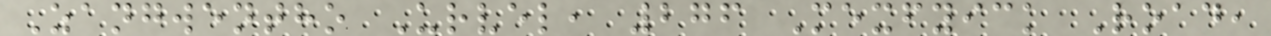Zangwentho Urvel, 276 Mexfyick Road,
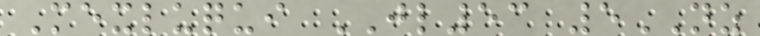Mexluqui JL53 5NZ
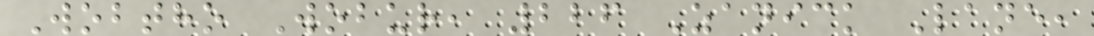Wobtho Wobur, 226 Zanick Lane,
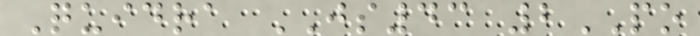Quidra JS43 2PO
